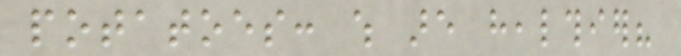potatoes: which are healthier?
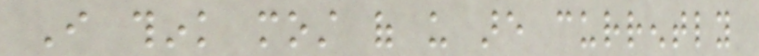I think most of us are currently
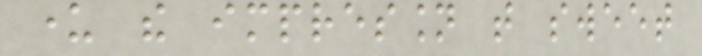under the impression that sweet
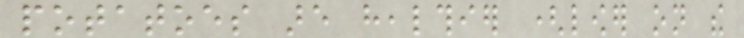potatoes are healthier (lower on the
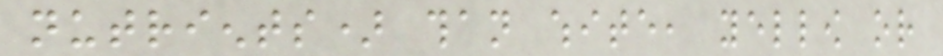nutrients) than white, yellow or
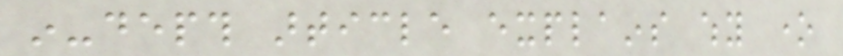in-depth article explains why one
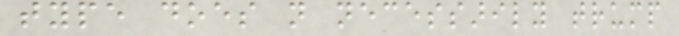type does not necessarily trump
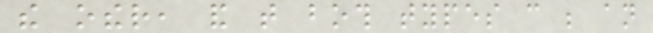the other, and that both types can be an
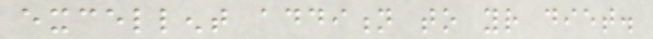excellent addition to your diet.
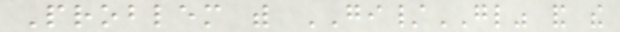Problem with GI/GL" and the
